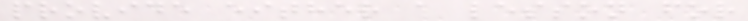provide either a lesson for
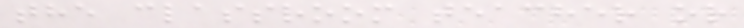the classroom teacher or
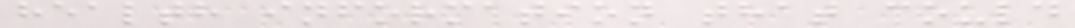health information that could
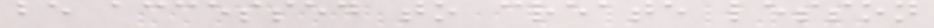be accessed to create lesson
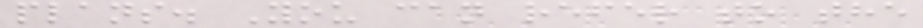plans. You can refer to the
